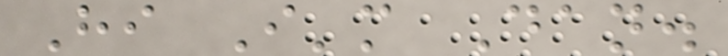Hi I'm Dan.
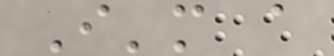I'm a
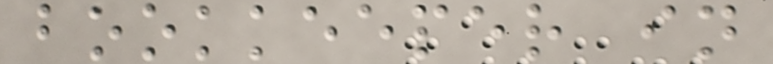bookkeeper in
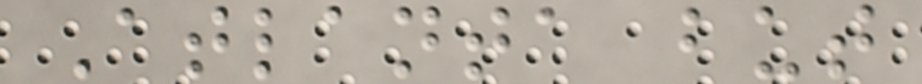Atlanta but
